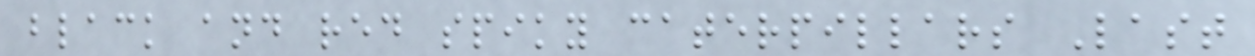black and red spiky caterpillars Last
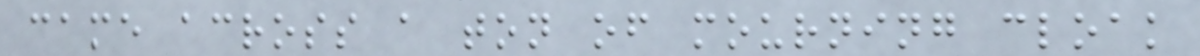came across a ton of mourning cloak
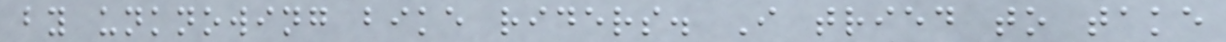by unknowing bike riders. I tried to take
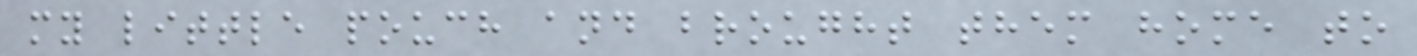my little pouch and brought them home to
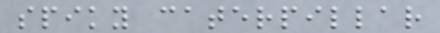spiky caterpillar
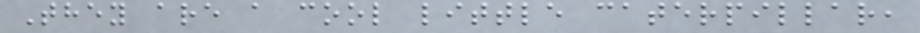They are a cool little caterpillar,
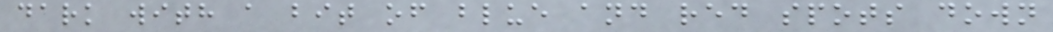dark with a bit of blue and red spots down
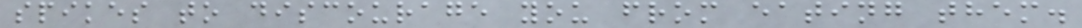spikes to discourage you from eating them.
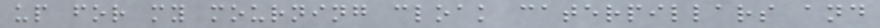up for my mourning cloak caterpillars and
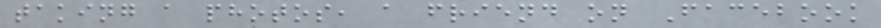taking a photos, a friend on Facebook
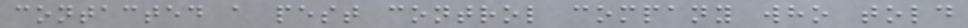contacted a pest control company who told
